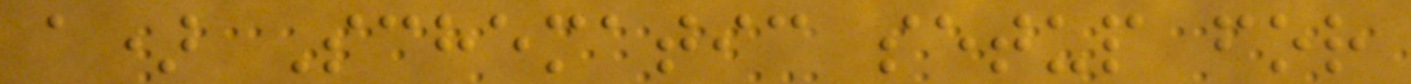a) Schematic setup for
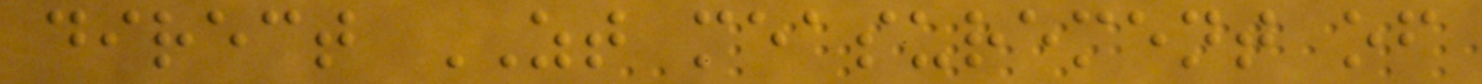direct ZT measurement of
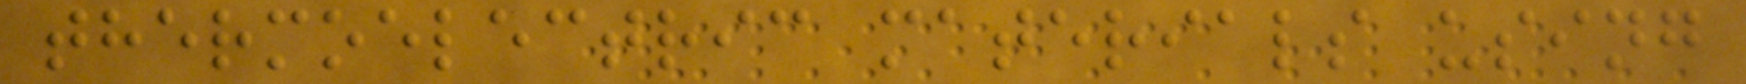thermoelectric materials using
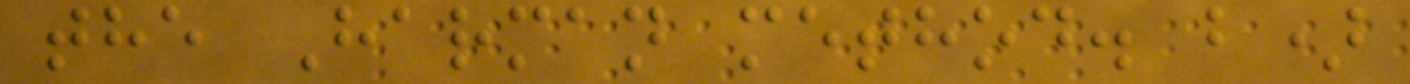the Harman method. b)
